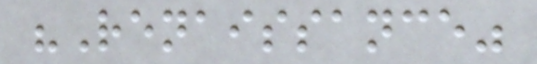"Renaissance"
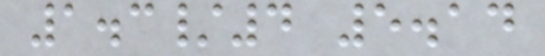1.3/4 5.14
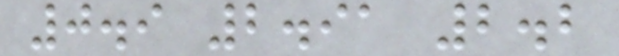0.9 2.91 2.2
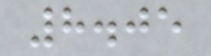8.05
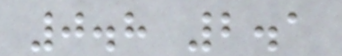0.8 2.1
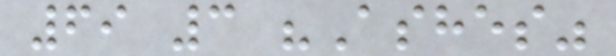69 3 "Ashes"
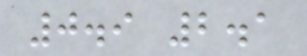0.9 2.1
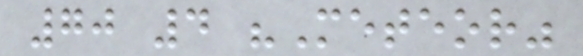70 4 "Meteor"
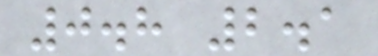0.8 2.1
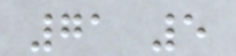71 5
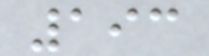193
